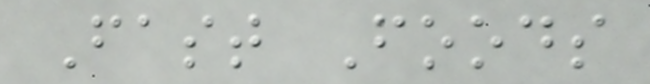Fast Foods
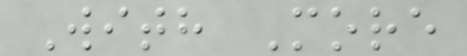With More
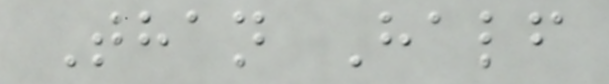Than Half
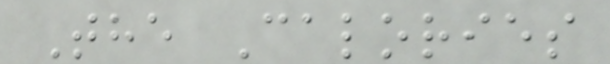The Calories
